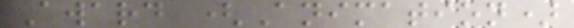Award (Animation)
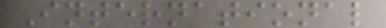International
